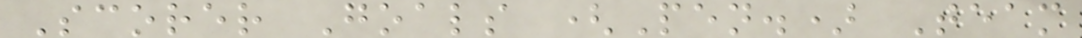Scorer Goals (Pen.) Team
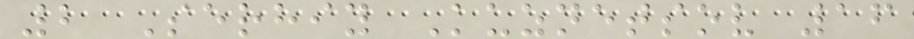2 Serhiy Kuznetsov 16
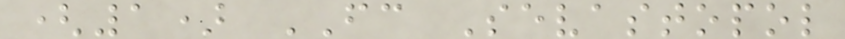(1) FC Sevastopol
